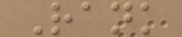Rank
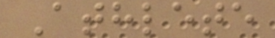Athlete
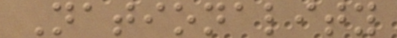Nationality
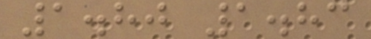1.80 1.83
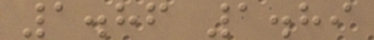1.86 1.89
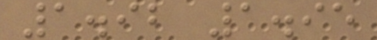1.92 1.95
